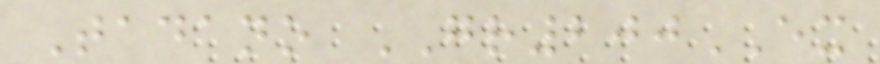Tadano GR200EX
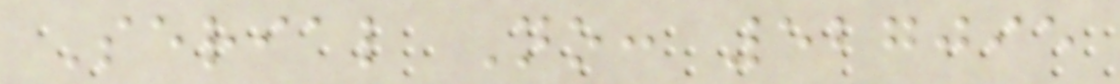Serial No: 527095
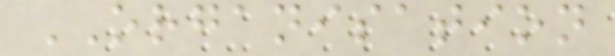ORGANISATION
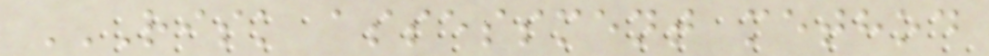RISK ASSESSMENT METHOD
